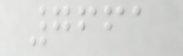7661
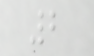2
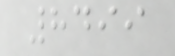8499
